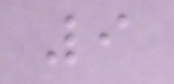9
